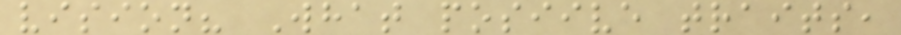vision? What posiive traits,
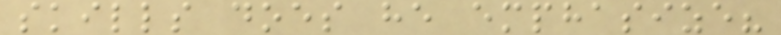skills does he emphasize?
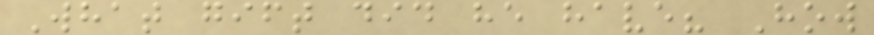What gift did he have? How
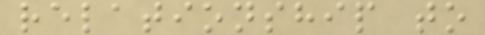relationship to
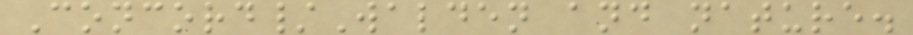Concord/Walden and nature.
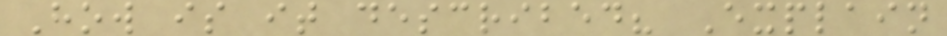How is it described? Explain
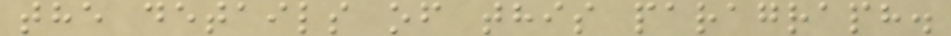the details of this paragraph.
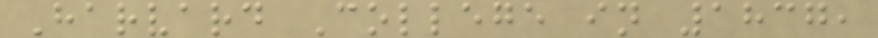Harvard College in 1837,
